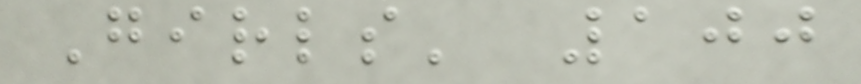Girls' 100
